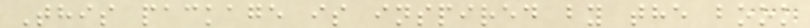This package is inspired by the book
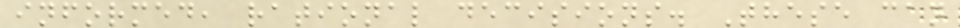informed, rational decisions. These can
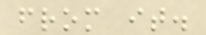from it.
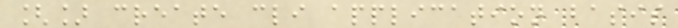[] create cli application basis
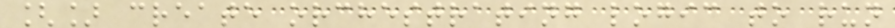[] create orchestrating logic to run
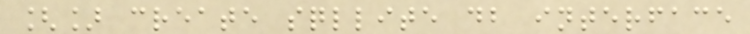[] create sqllite db interface
